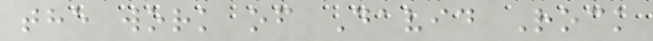the work of David Rock
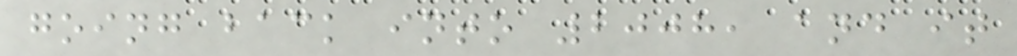going back into 2008, and it
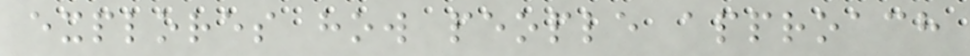explores how people approach
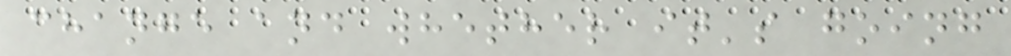change and whether it's going
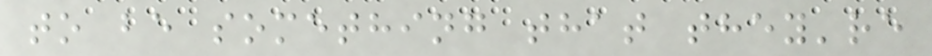to be something that they're
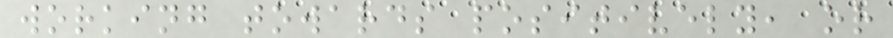working towards positively, or
